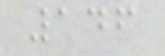146
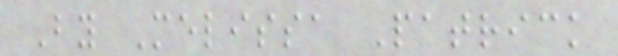By Melissa Patrick
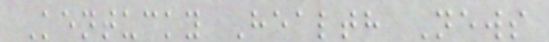Kentucky Health News
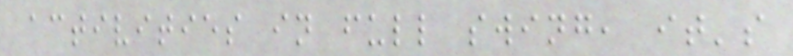activities in full swing, it's
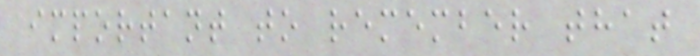important to remember that
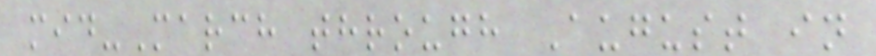mid-March through August in
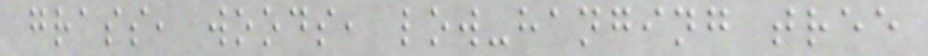grass, woods, low-hanging tree
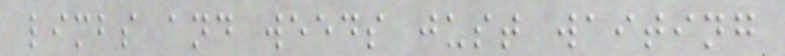limbs and weeds just waiting
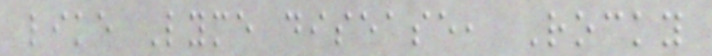like Lyme disease, Rocky
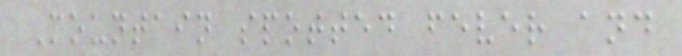Mountain spotted fever and
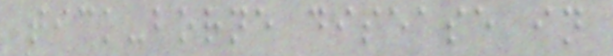tick-borne disease in
